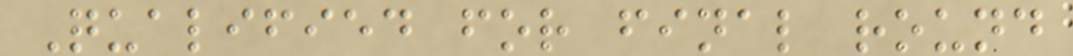Qualified for final round
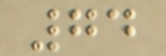74
